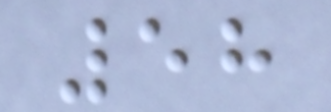58
